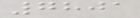7801
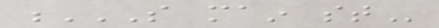S MAIN ST
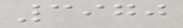3970
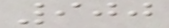900
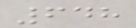648
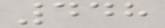448
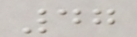47
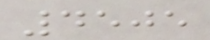4505
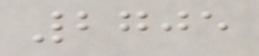2705
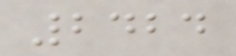2424
